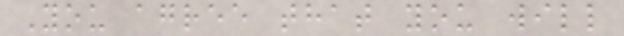You agree that you will
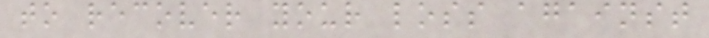to recover your loss against
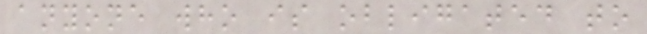anyone who is obligated to
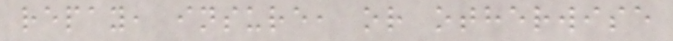repay, insure, or otherwise
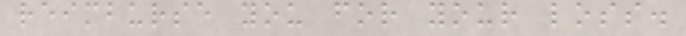reimburse you for your loss.
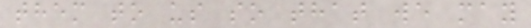them to us so that we may
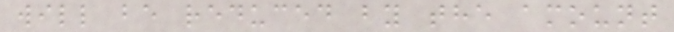will be reduced by the amount
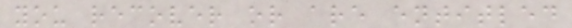you recover or are entitled
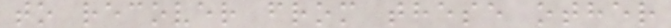to recover from these other
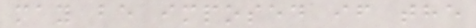may be imposed if the
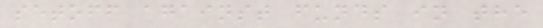setoff against funds in the
